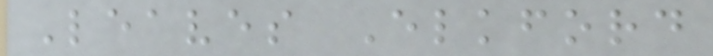Leaves Elkford
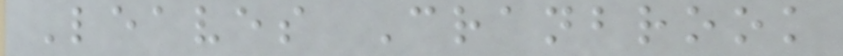Leaves Cranbrook
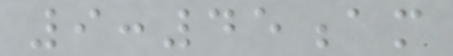9:45am
